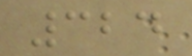324
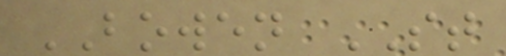BOWEN ST
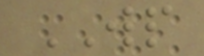WP
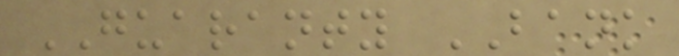GUARANTY BANK
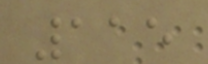115
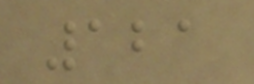121
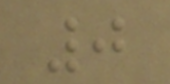0
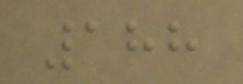188
